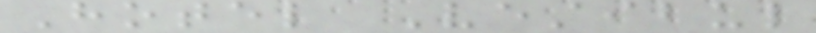Hotel Vestibul
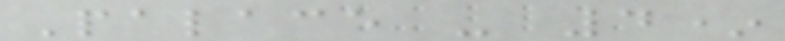Palace - 4*
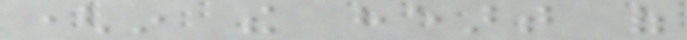(in the heart of
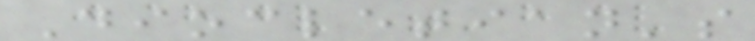Diocletian's
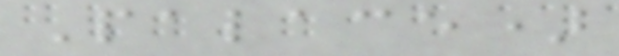Palace)
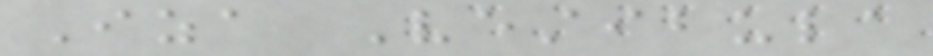Iza Vestibula
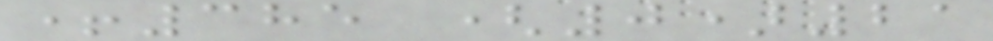+385 (0)21
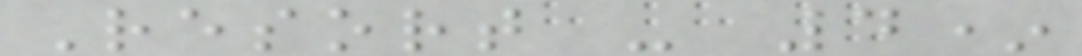Resort - 4*
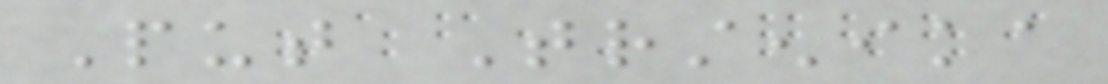Put Trstenika
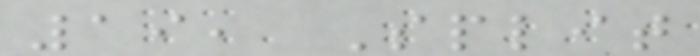19, Split
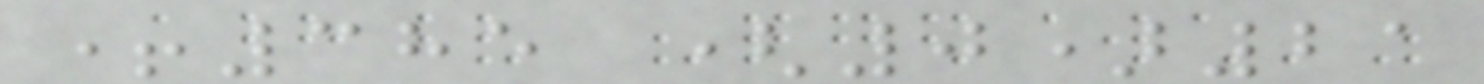+385 (0)21
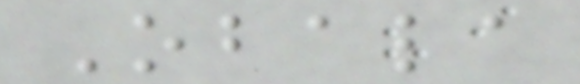Obala
